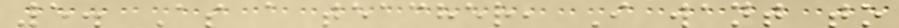5. As a teacher, I want to
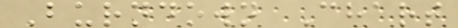Burndown Chart
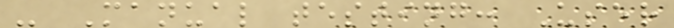- Manual testing: User
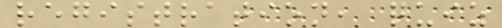registration, quiz
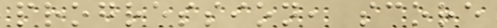progression, score
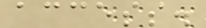access.
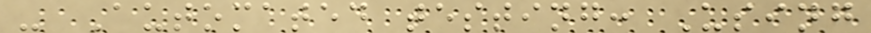- Automated testing: Using
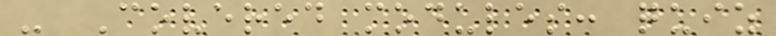- Covered modules: quiz
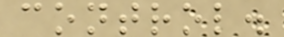control.
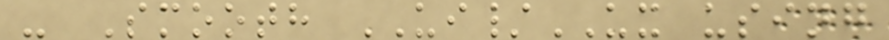- Smooth UI/UX using
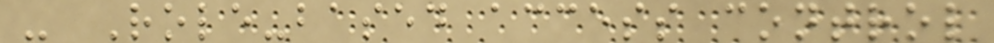- Role-based access control
